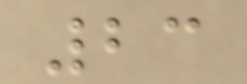23
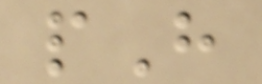pH
